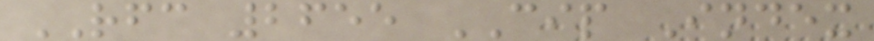RFC 2655 CIP Index
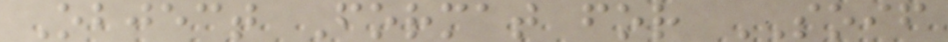Object Format for SOIF
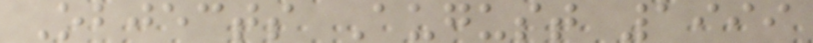Objects August 1999
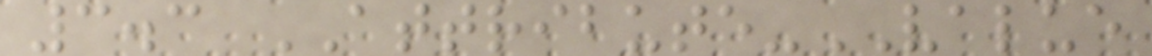3.3 ATTRIBUTE-VALUE
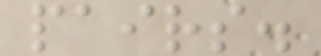pairs.
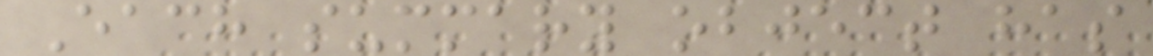Each summary object has
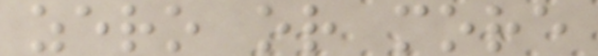zero or more
